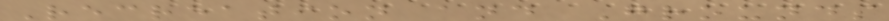Recreation and Grounds
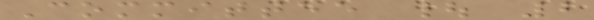Committee | 2
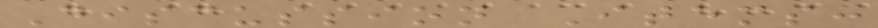Discussion Items:
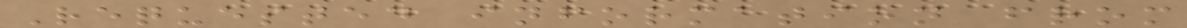Requested information from
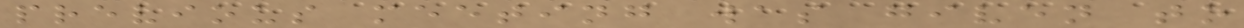previous meeting was given to
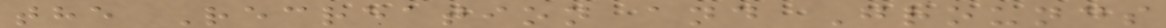the Recreation and Grounds
